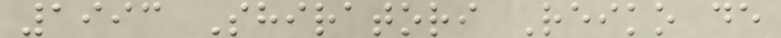1993 Shiratori Reiko de
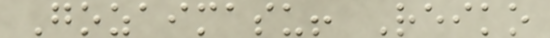Gozaimasu! Reiko
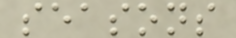seasons
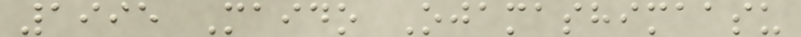1995 Maido Ojamashimaasu
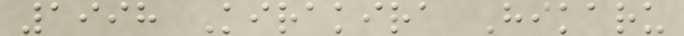1998 Kirakira Hikaru
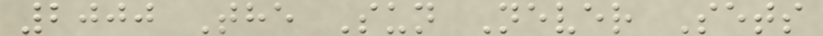2000 The Sun Never Sets
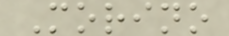Morino
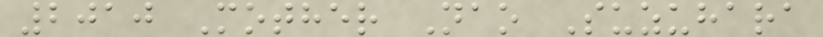2010 Mother Nao Suzuhara
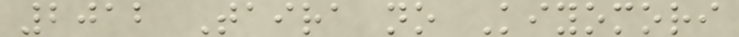2012 Taira no Kiyomori
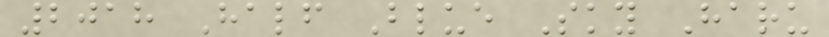2018 Half Blue Sky Haru
